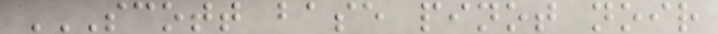SCOTT BASE PINOT NOIR
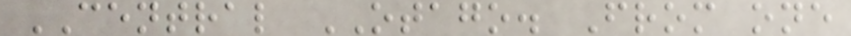CENTRAL OTAGO. From one
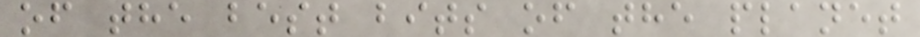of the best bits of the planet
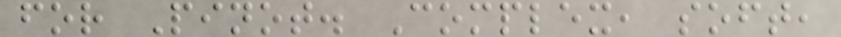for Pinot. Complex, soft,
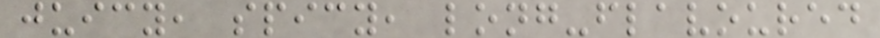juicy, spicy, long-flavoured
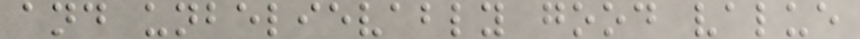and unbelievably good value
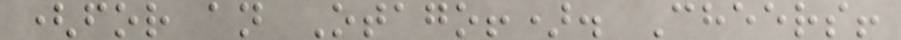(for an Otago!). Cheers!
